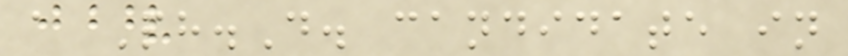a Ph.D. candidate in
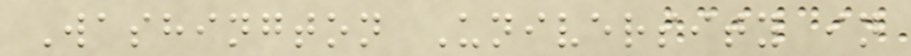Washington University in
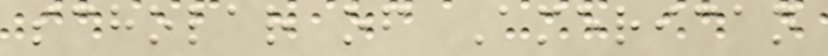scholar of American
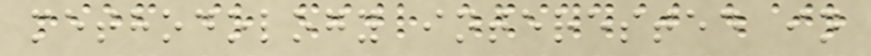methodology interested in
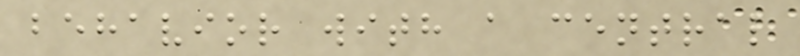behavior with a central
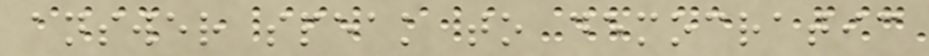answer speak to democratic
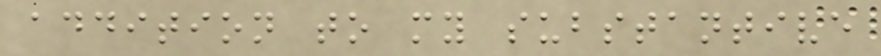addition to my substantive
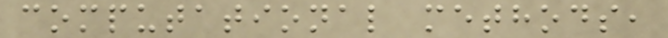computational methods,
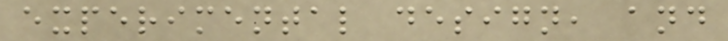experimental design, and
